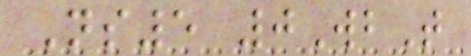Ns5 0WbT
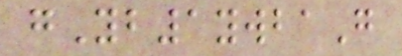gYb1ywbaG
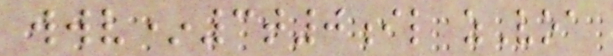wwv*3t0il zVoa
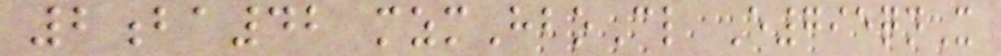2ba42 mzmHboCl E795qnX
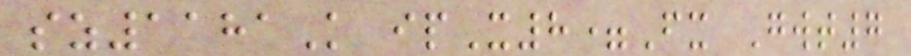sz1181K ipX8=Fx Gwt7
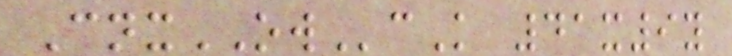CnxOWcK 41x9y
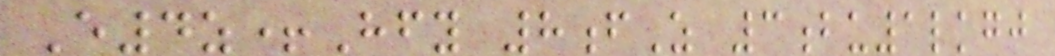E4z+Hfy 8fZ 3bu1lkgj
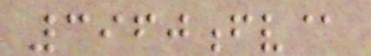3960fv@
